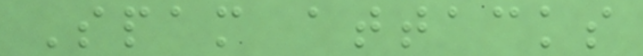Spam attacks
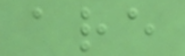are
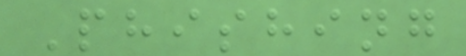Phishing
